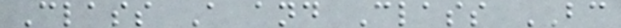Class A and Class BC
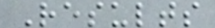Results
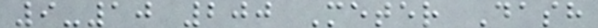9-10 200 Meter Dash
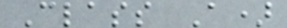Class A)
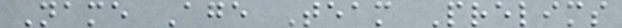Name Age Team Prelims
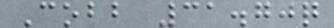Cobb 31.70q
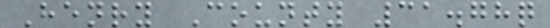Henry County 31.78q
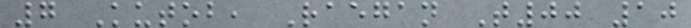7 Kutob, Raegan T00 10
